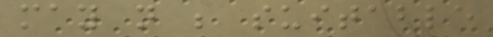may not be suitable
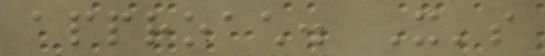approach. It's
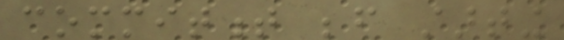commitment before starting
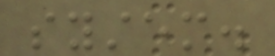system.
